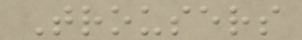Trousers
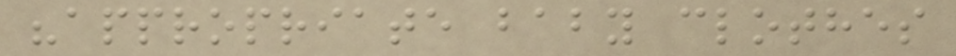"appropriate baby clothes
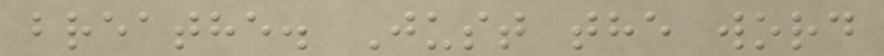breathe. Just the word
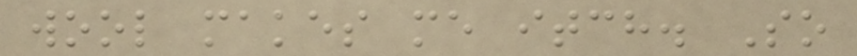wool makes me itch. So
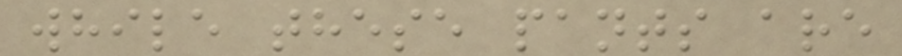while these pants are
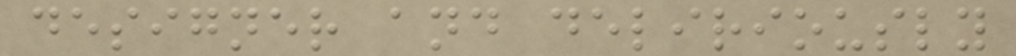designer and deliriously
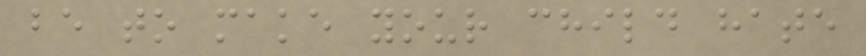be to make your child hate
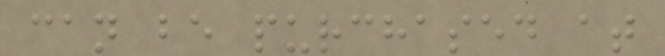can be purchased at
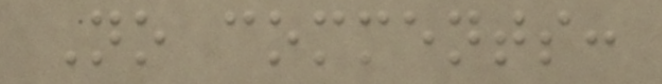No comments:
